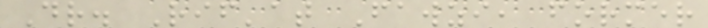Dr. Rif'at Fawzi, former
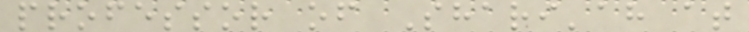professor of Shari'ah at
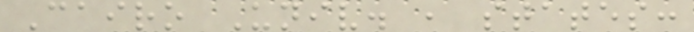Cairo Univ. , states:
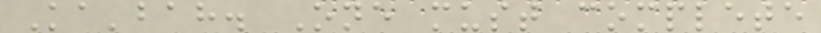Ka'bah. One must complete
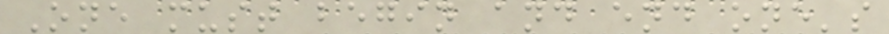One must begin and end one's
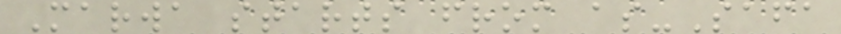Marwa starts from as-Safa
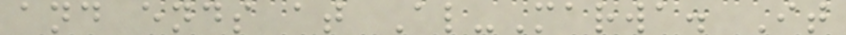and ends at Al-Marwa. It
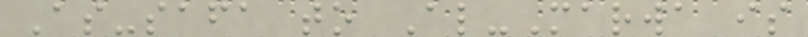As-safa to Al-Marwa is
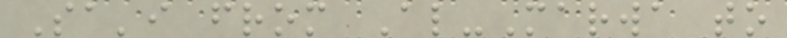Sa'i from Al-Marwa to
